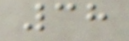38
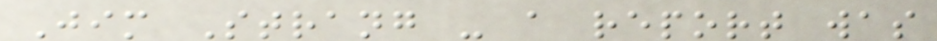Jim Strang - a report was
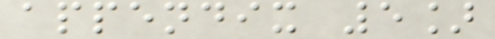appendix 5]
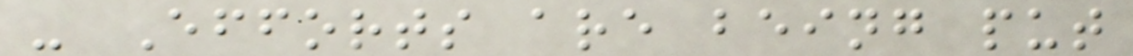- Efforts are being put
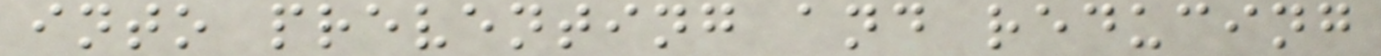into preventing and reducing
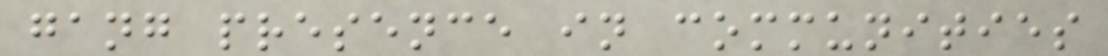gang presence in communities
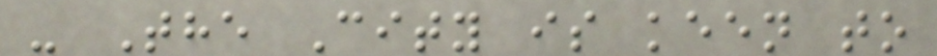- The City is keen to
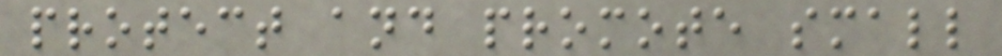protect and promote small
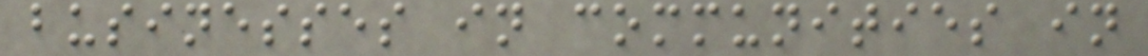businesses in communities in
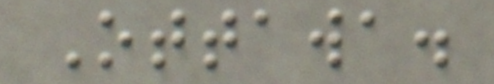Ottawa.
